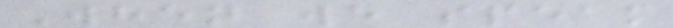When we speak
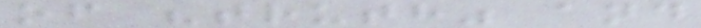of "truth" and
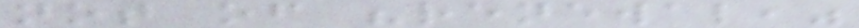not of "renewal,"
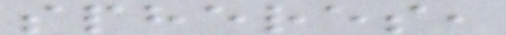spheres,
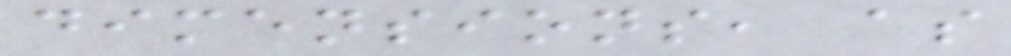dimensions, as
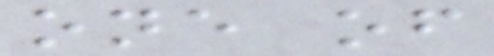one of
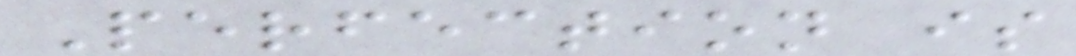Perfection is
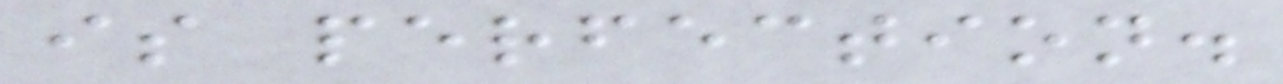is perfection.
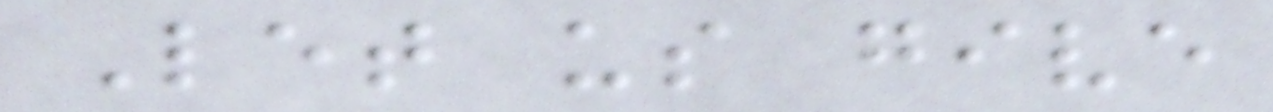Let us give
